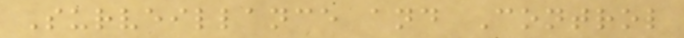Surveillance and Control
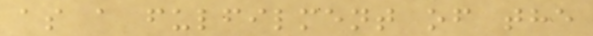as a fulfilment of the
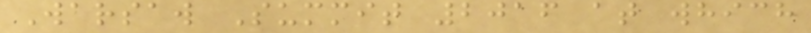Warsaw Summit 2016 at which
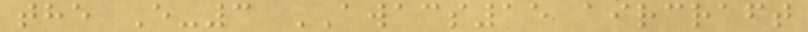the E-3 AWACS15 aircraft
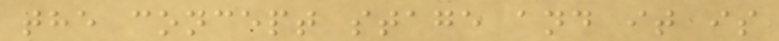the concept stage and it is
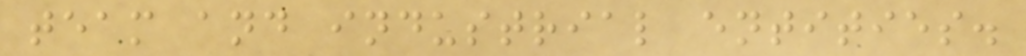team and industrial entities.
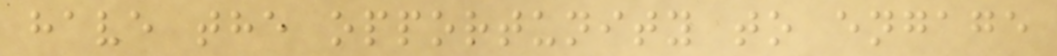have the opportunity to engage
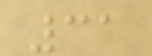31
